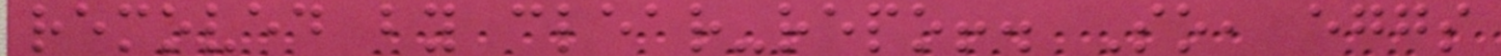removed by clear-repo!. So, eggs
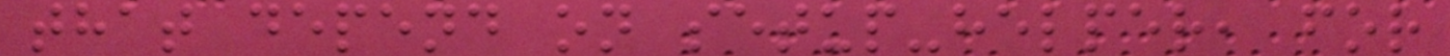that depend on setup-helper, for
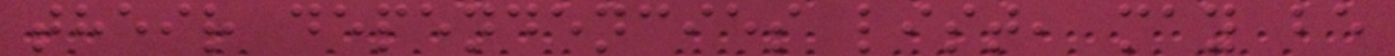their dependencies list, may be
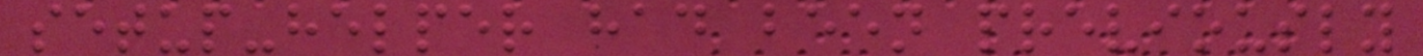setup-helper had been previously
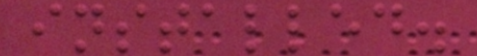installed.
